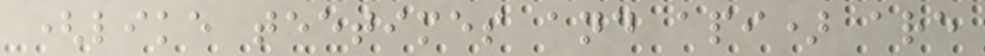(like teetimes and api) are
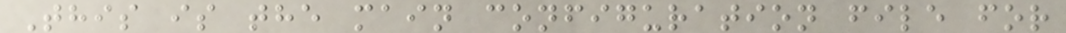This is the main configuration file for
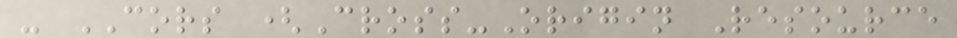- CORS (Cross-Origin Resource
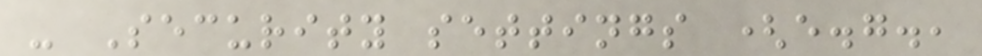- Security settings (e.g.,
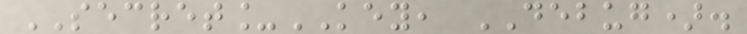SECRET_KEY, DEBUG).
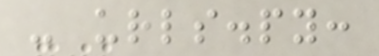- urls.py:
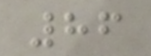86
